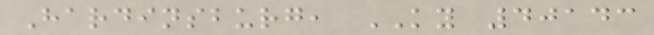Hardinsburg, KY 40143
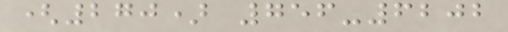(270) 756-6202
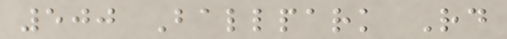500 Ballpark Rd
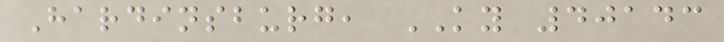Hardinsburg, KY 40143
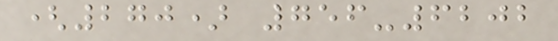(270) 756-6202
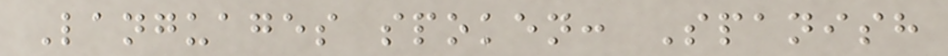Languages spoken: Spanish
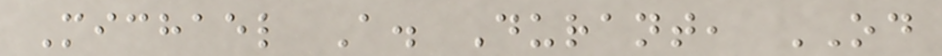Michael A. Durant, OD
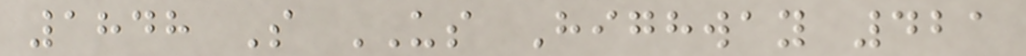1848 S US Highway 421
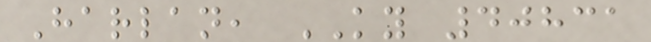Harlan, KY 40831
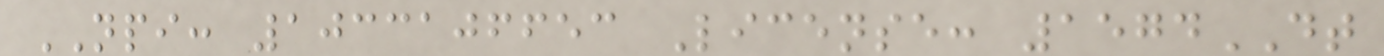NPI: 1033106653 License: 1574DT
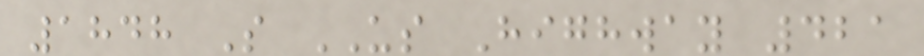1848 S US Highway 421
